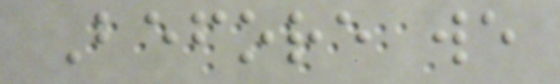Before we
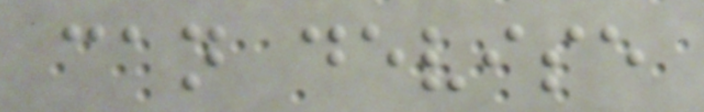can devise
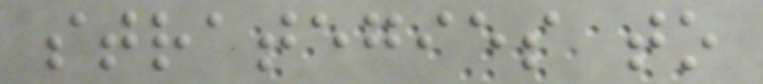strategies to
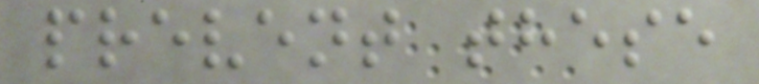prevent these
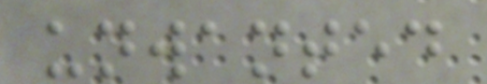unwanted
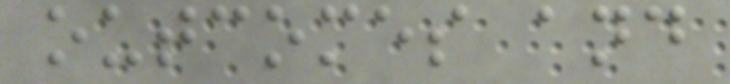outcomes and
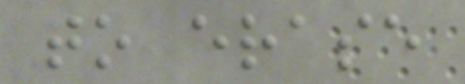to erase
